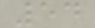54
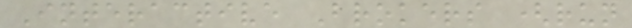Interactive Brokers (run
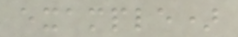example)
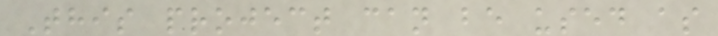This project can be used as
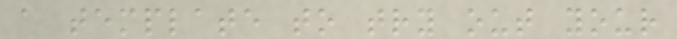a template to try out your
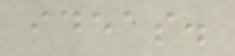ideas.
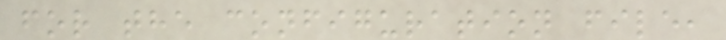for the configuration file,
